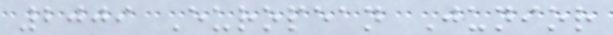2009 European Junior
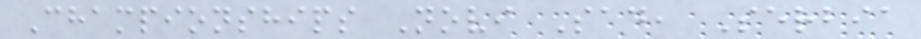Championships Novi Sad, Serbia
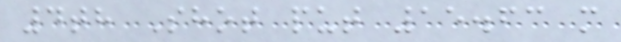4th Shot put 15.63 m
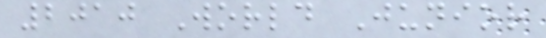2010 World Junior
